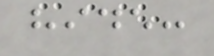hide:
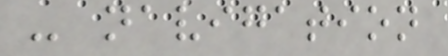- navigation
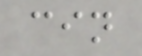cin
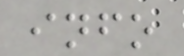info
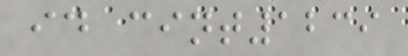id cint1239
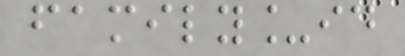family_id
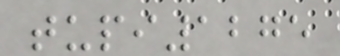tupi1275
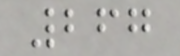267
